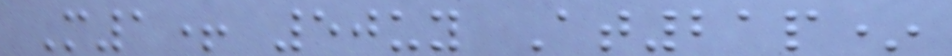M1+ 50uy At21p*
